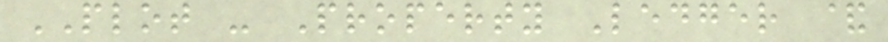PLOT - Property Ledger &
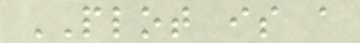PLOT is a
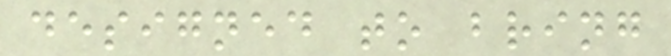designed to bring
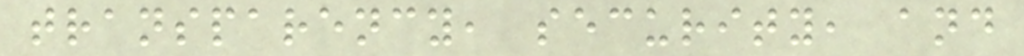transparency, security, and
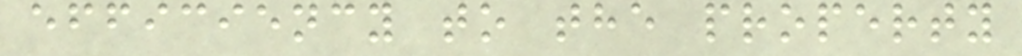efficiency to the property
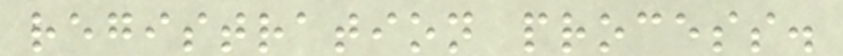registration process.
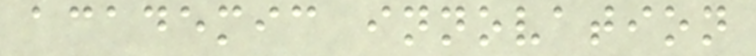academic innovation
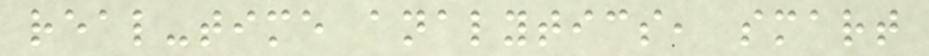real-time analytics, smart
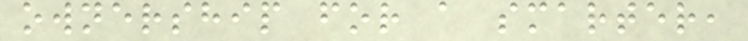ownership for a smarter,
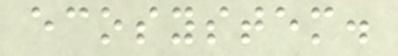ecosystem.
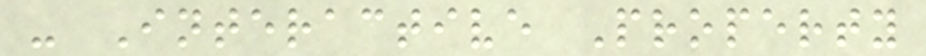- Interactive Property
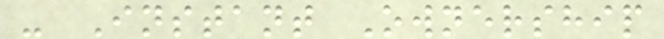- Instant Ownership
